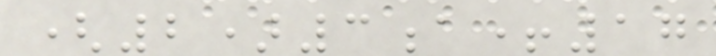(2)3a+17
